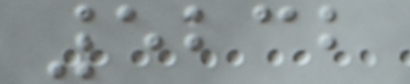5232
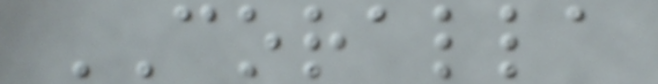CORALLA
